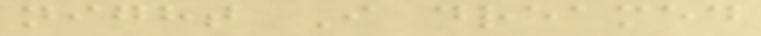night I dreamed
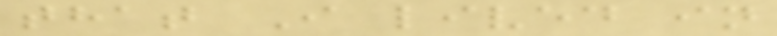that I lived in
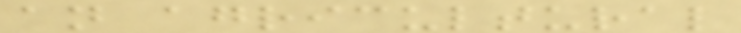an agricultural
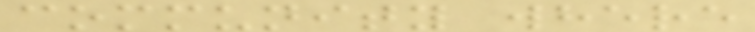community where
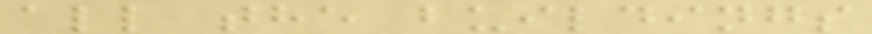all the buildings
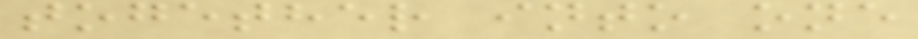together into one
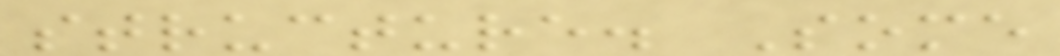structure. Some
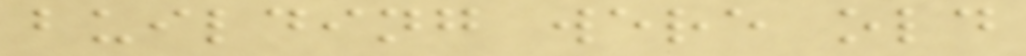building were old
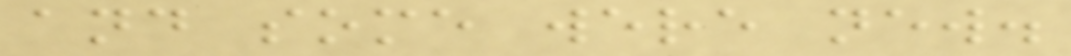and some were new.
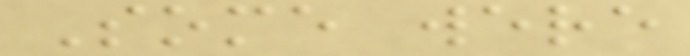Some were
